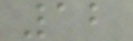12
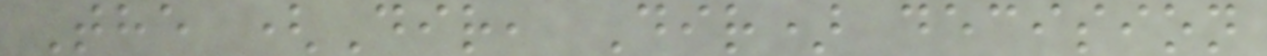The (Dir, Dir) decision
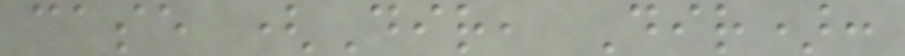case (Dir, Dir):
